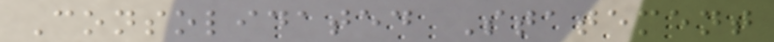Consolidated Statement
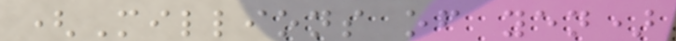(Millions of yen)
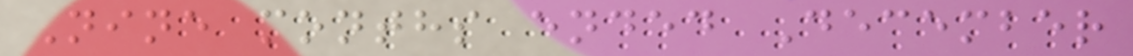Nine months ended December
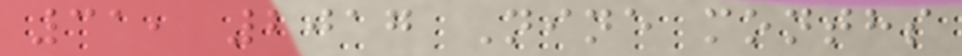31, 2017 Nine months
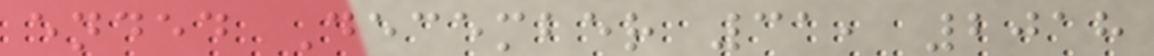ended December 31, 2018
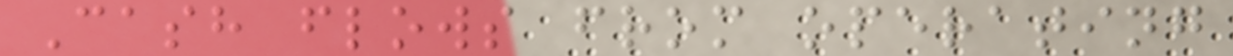Cash flows from operating
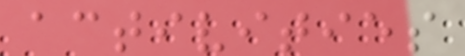activities
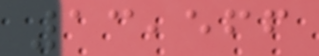13,566
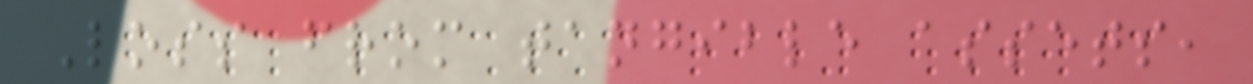Loss from tangible assets,
